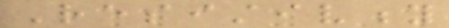Resistivity
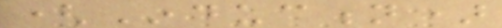(Induction)
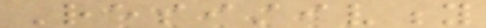Resistivity
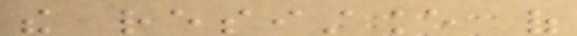the resistance of
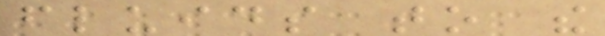fluids to the
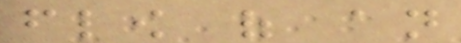flow of an
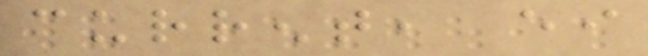current, either
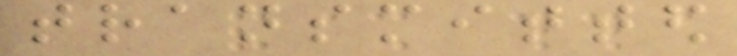transmitted
